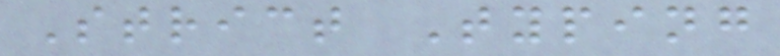Strict Typing
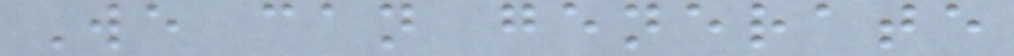We can generate
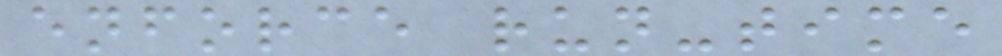enforce run-time
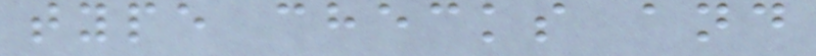type checks and
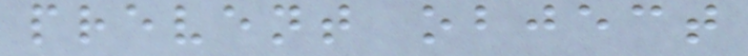prevent object
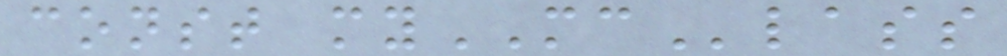const myMClass
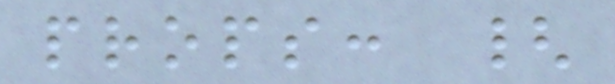props: {
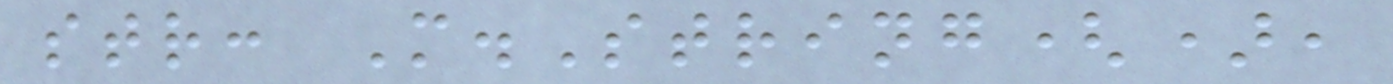str: M.String(),
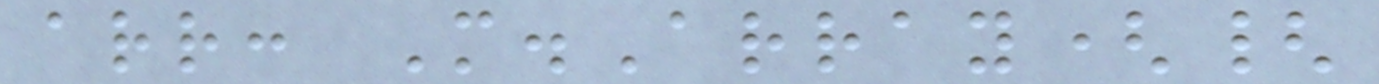arr: M.Array({
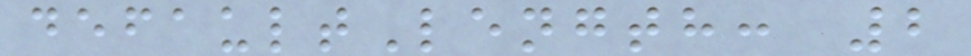defaultLength: 2
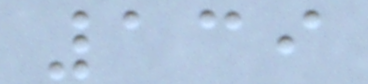139
